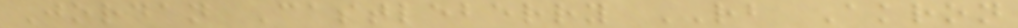Jordan Castleberry RB Akron
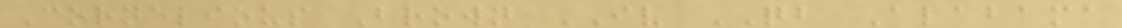Cornelious Brown IV QB Alabama
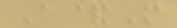A&M
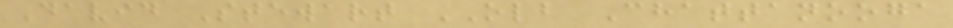David Stewart OLB Chattanooga
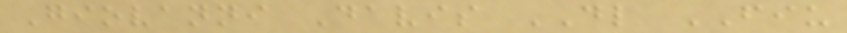Giovanni Davis DL FIU
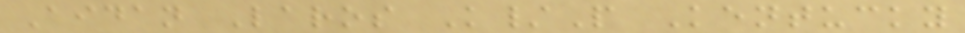Aidan Laros K/P Kentucky
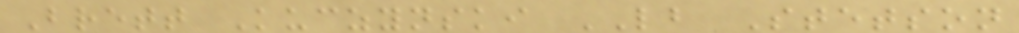Brett Kuczynski LB Stetson
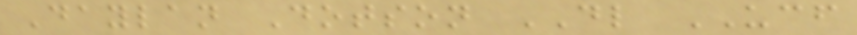Daylan Dotson DL UCF
